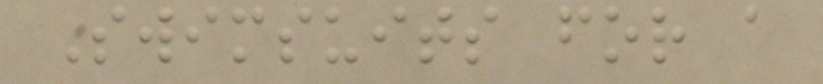Swimsuits for a
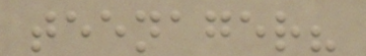teenager?
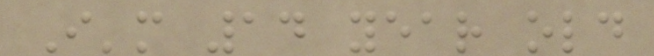I'm 14 year old
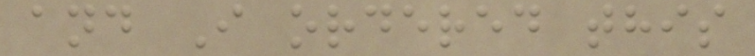and I ordered this
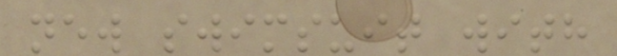new swimsuit with
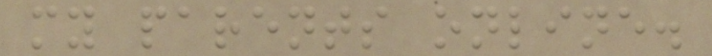my parents online.
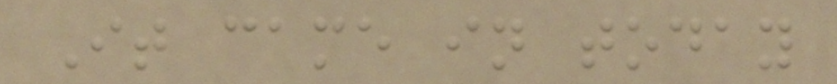It came in today
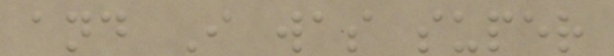and I was super
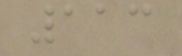113
